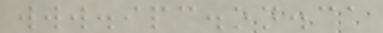www.ipc.on.ca
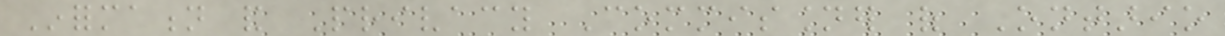Information and Privacy Commissioner of Ontario
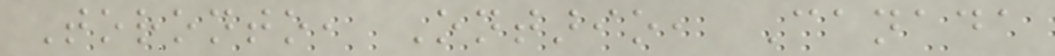Toronto, Ontario, Canada
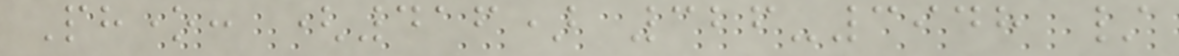Phone: (416) 326-3948 /
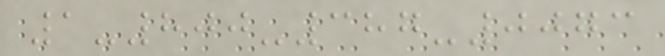1-800-387-0073
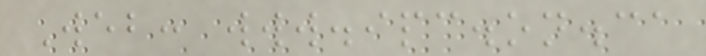Web: www.ipc.on.ca
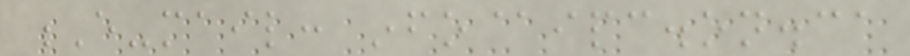E-mail: info@ipc.on.ca
